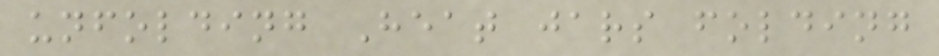unfolding Heat jars folding
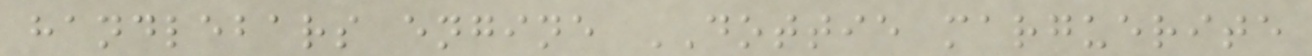handlebars engine DOTTIE marguerite
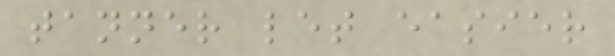tanner let easier
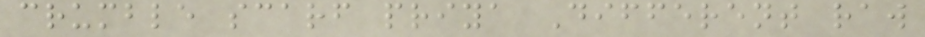crumble scarf priya Different raw
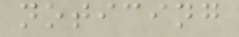noticing
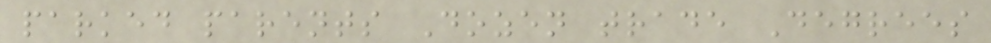parked parents Dozen trade Degrees
